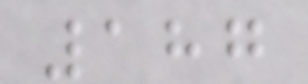187
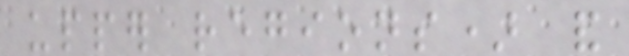upper regions) and
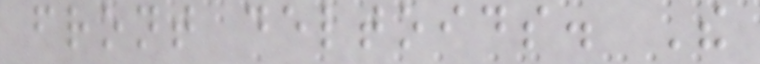front deltoids. The
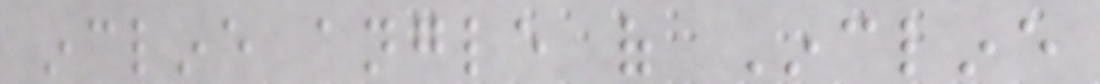incline angle of Incline
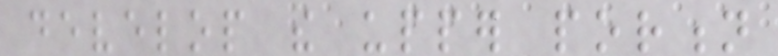develop the upper portion
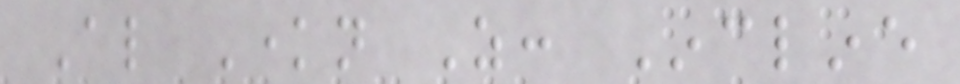Also Known As: Incline
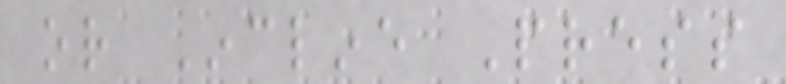or Incline Press
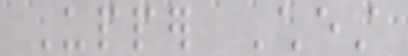Upper Chest
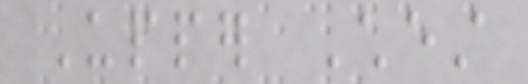Upper Chest
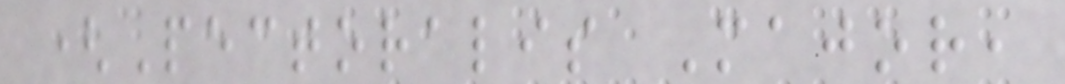(Pectoralis Major,
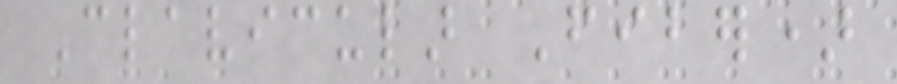Clavicular Fiber)
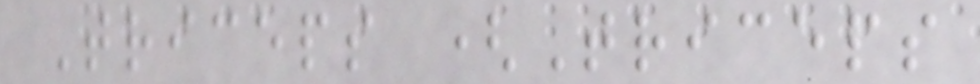Triceps (Triceps
